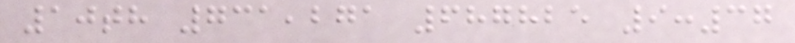10th 731,271 687825 9:37
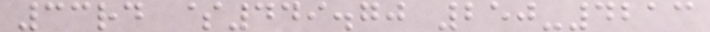33rd $449.70 250-4213
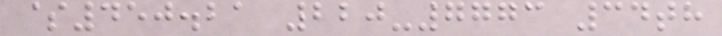$450.21 220-7773 34th
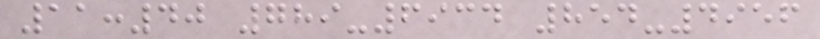11:40 789-6934 854-4956
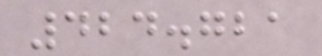424.721
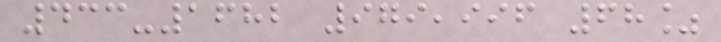433-1682 979,996 68%
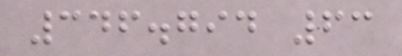346.794 63
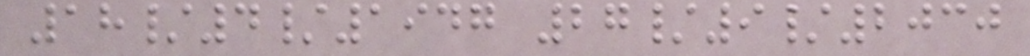18/4/1947 27/9/2030
